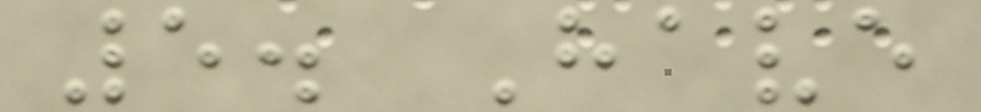5. Have
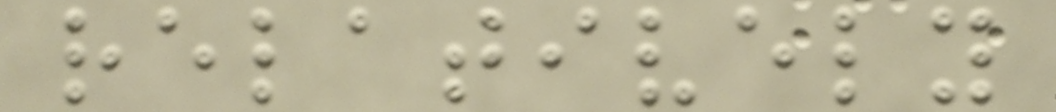relatively
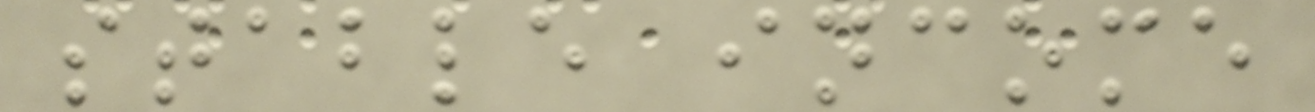stable income
